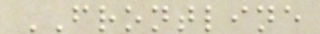FRONTLINE
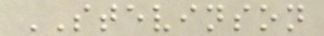STEVINSON
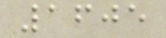1605
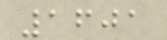1601
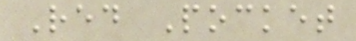Red Pocket
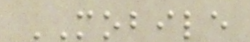MOBILE
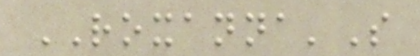ROXANNA'S
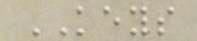KEYS
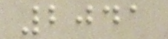2041
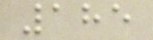185
